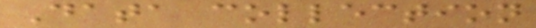Data collection
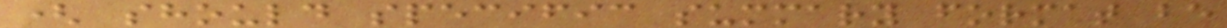( should specific summary format be
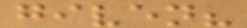given?
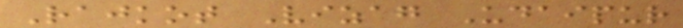Rajkot Vizag Udaipur
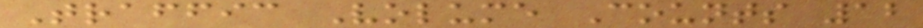Traffic Volume Counts 12
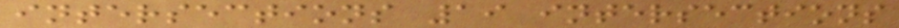intersections 19 intersections
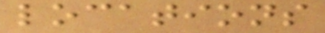locations
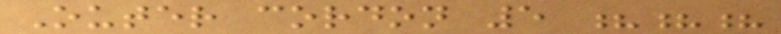Outer cordon 5 ???
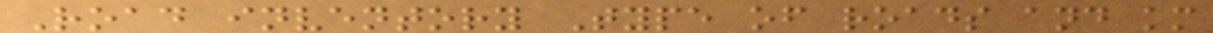Road inventory Type of roads and km
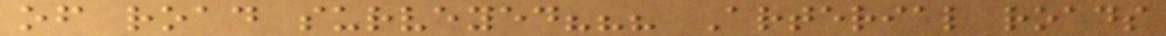of road surveyed??? Arterial roads
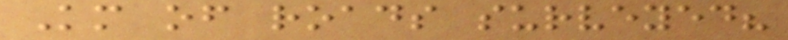Km of roads surveyed?
